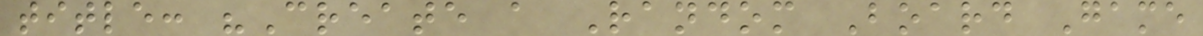title: "Create a Random Board Game
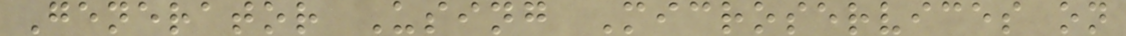Generator Using Microservices on
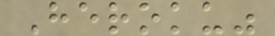Heroku"
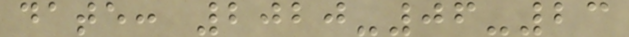date: 2020-06-23
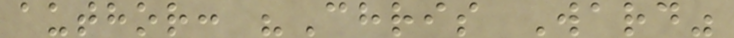author: "Chris Ward"
